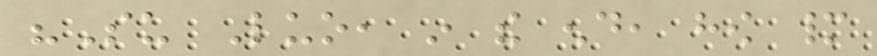"Su Luo, in the end, how many
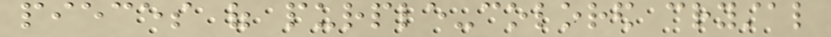pieces of purple-colored crystal
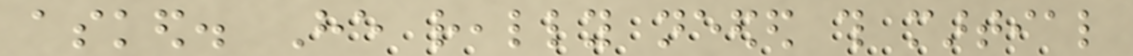asked. He really needed this martial
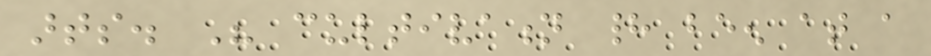arts. His cultivation had been at a
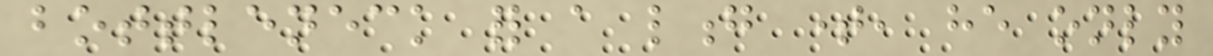bottleneck for a long time, he only
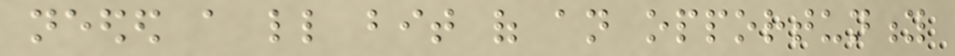needed a little bit of an opportunity
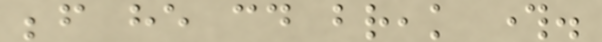before he could break through.
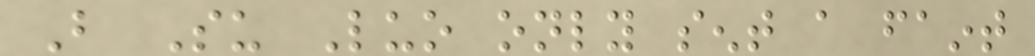But Su Luo only sent a faint
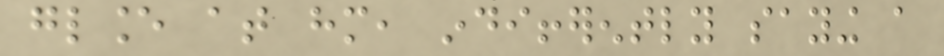glance at him, indifferently saying a
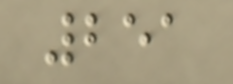251
